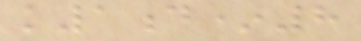k1d*8
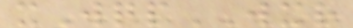xWqpWXR
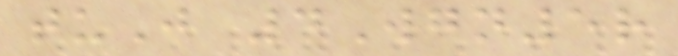tuJ 4Wgn5r
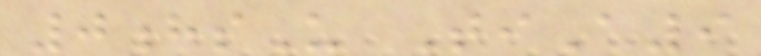0hsU TiA9
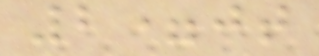2=jt
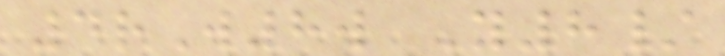4rW8w Y8/
